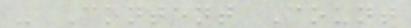- Content Count
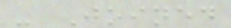- Joined
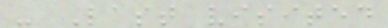- Last visited
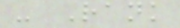- Rank
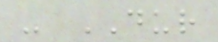- DUR
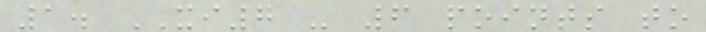1. XI7 - 6 points to
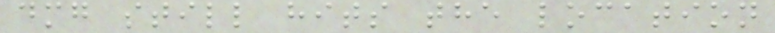dmg still hits the location
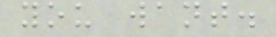you want.
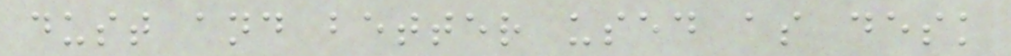dust and better used as desk
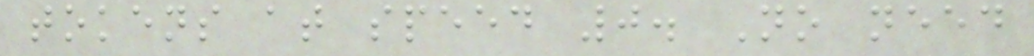tokens at speed 0. No need
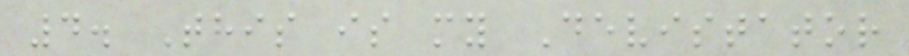4. This is my Devistator
